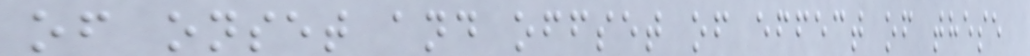of onset and offset of effect of these
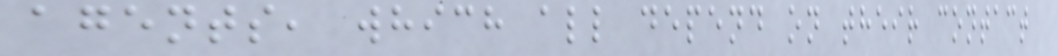agents, which all depend on their contact
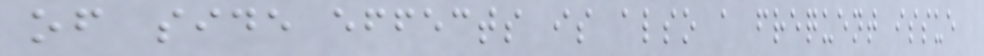of side effects is also a frequent issue
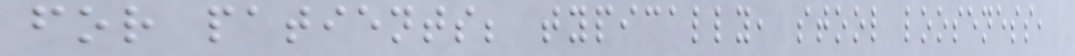for patients; typically, stool looseness,
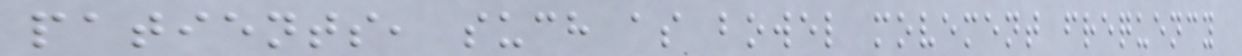patients, such as bowel movement frequency
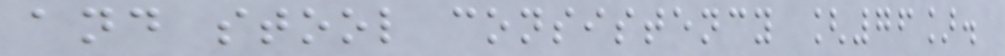and stool consistency [76].
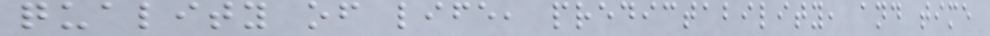quality of life, predictability, and time
